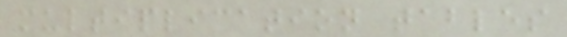multiplication tables
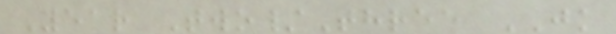Year Two/Three JK
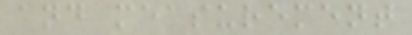and measurement
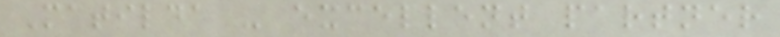Matilda - excellent partner
